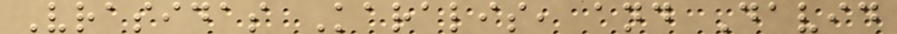Vrasidas Karalis, and David
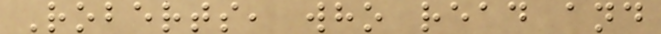Roberts, who read and
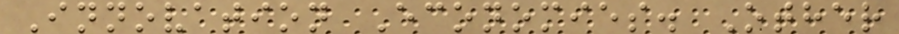Innovation Economies. Other
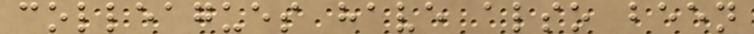colleagues have also been
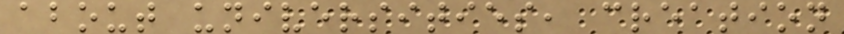about universities, creation
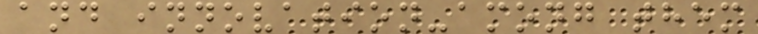and innovation-among them
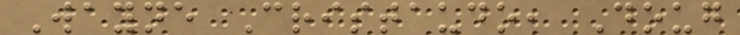Wayne Cristaudo, Doug
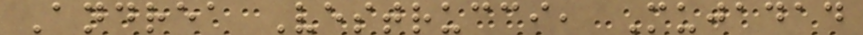Andrea Vestrucci, Mujadad
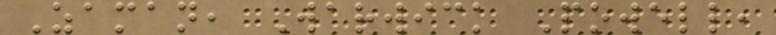Zaman, Warwick Powell,
